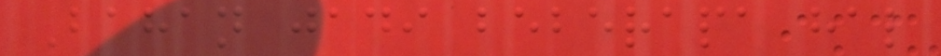Bahan jadi beberapa hal
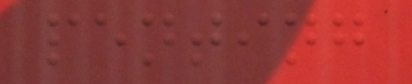penting
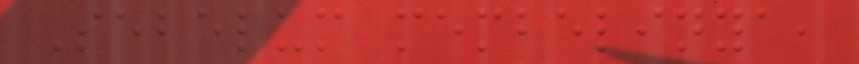Sebelum membelinya,
